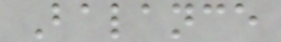Balance
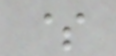$
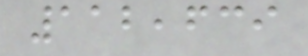112,639
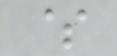$
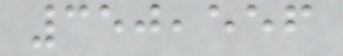350,556
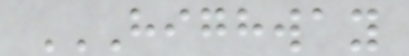HIGHWAY
